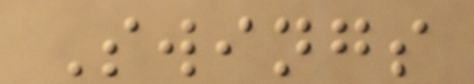Swings
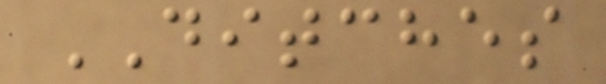DITCHES
